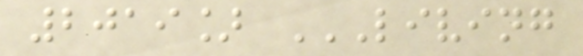2019] LIVING
